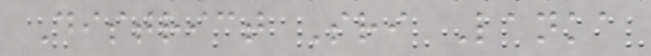District Sri Lanka
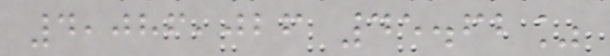4,086,026 45.62%
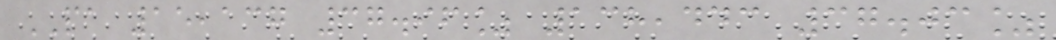PA 15,137 37.96% 138,443 37.03%
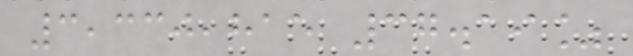3,330,815 37.19%
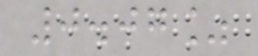0.07%
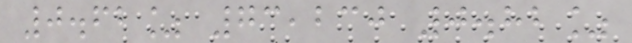0.62% 73,230 0.82%
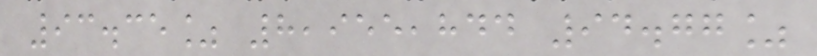93.35% 8,955,844 94.77%
